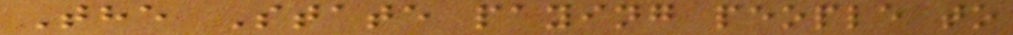The State paying people to
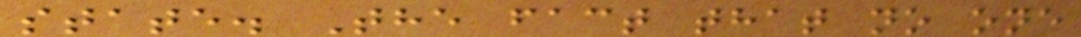state. The fact that no one
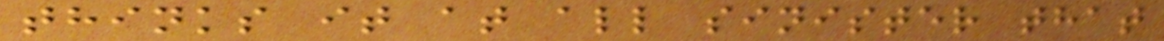thinks it at all sinister that
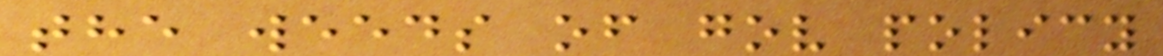the weeds of gov policy
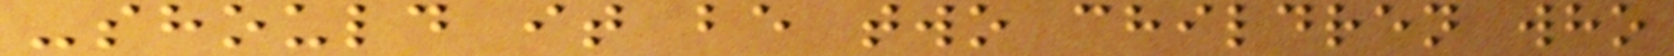-should it be two children who
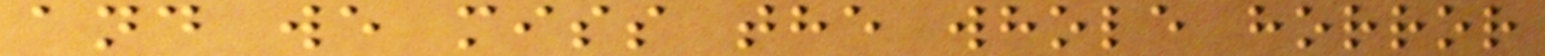and we miss the whole horror
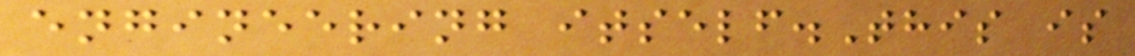engineering itself.This is
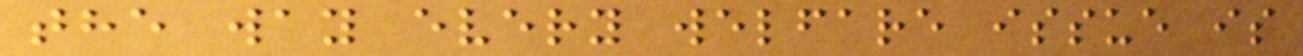the way every welfare issue is
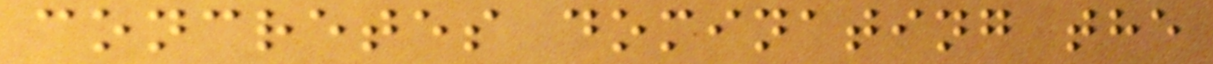concretes dominating the
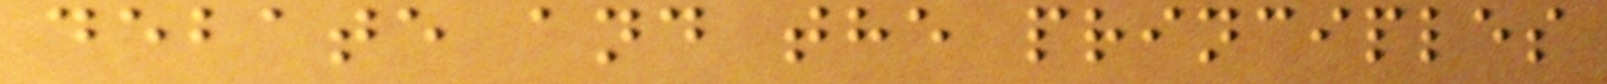debate and the principles
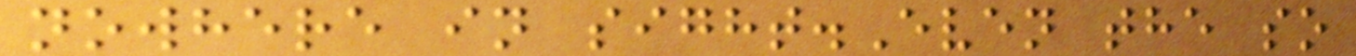nowhere in sight.Even the so
